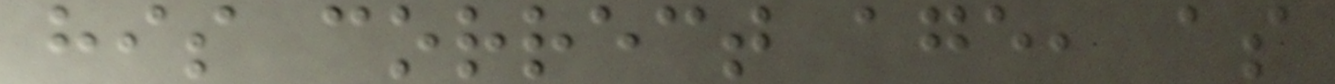his correct age, as
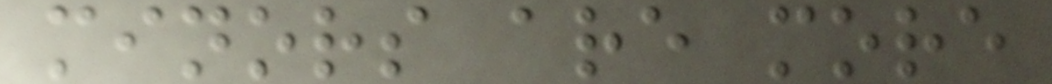minors are more
